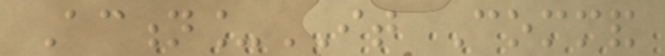Action_IT Command
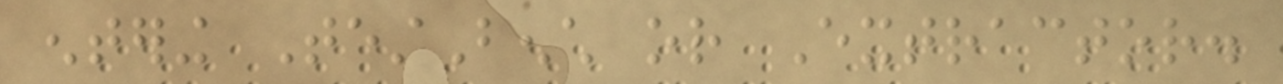entering TestBench or Extractor.
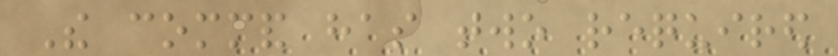The command has two required
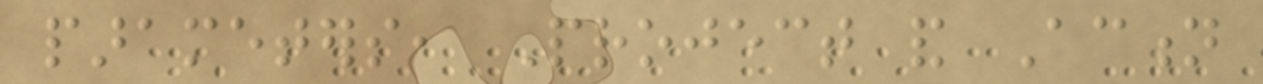parameters, Project and Action
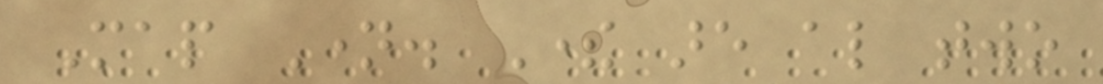Map Name. There are also two
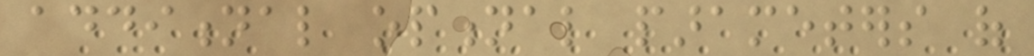additional optional parameters of
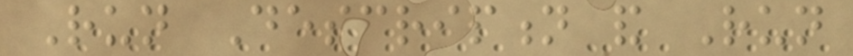Run Description and Run
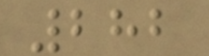282
